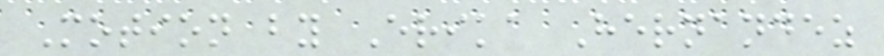Motion by Erika Hernandez
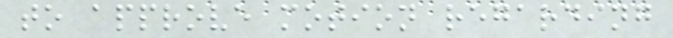to approve motion regarding
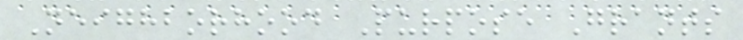Neighborhood Purpose Grants
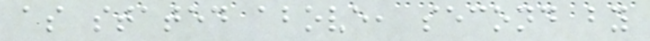as stated above, second by
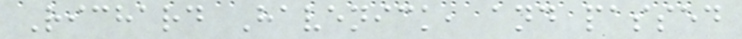Richard Havenick, and passed
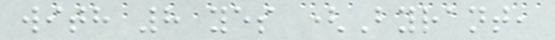with 8 yes (Byrant,
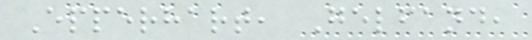Epperhart, Gelfand,
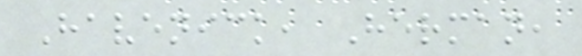Havenick, Herman,
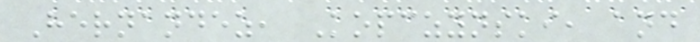Hernandez, Kopczynski, and
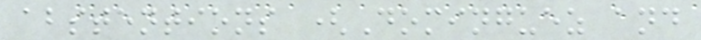abstentions (Dominguez and
